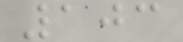103
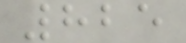825
